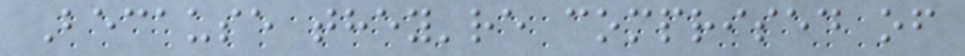Because they're comprised of
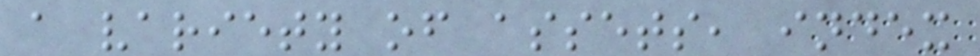a variety of assets, index
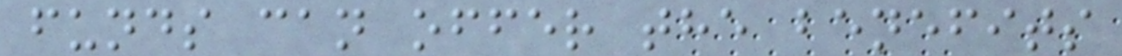funds can offer the benefits
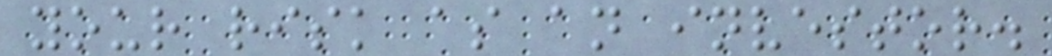your risk as an investor.
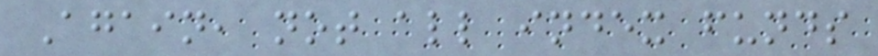Again, not all index funds
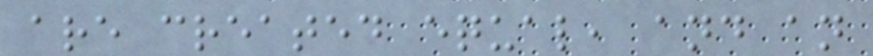are created equal, and an
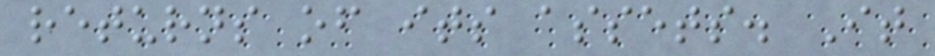returns of its assets. It
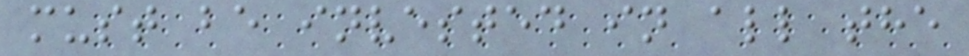must be invested in all the
